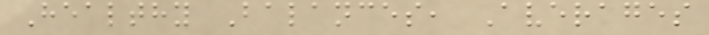Healthy Balances, Averages
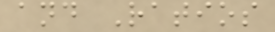and Ratios
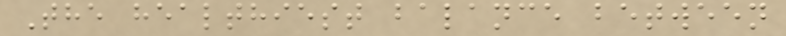The healthiest balance between
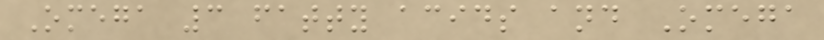Omega 3 fatty acids and Omega
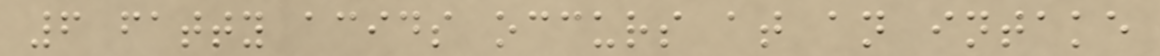6 fatty acids occurs at an intake
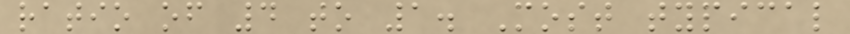ratio of 4 to 1. Most typical
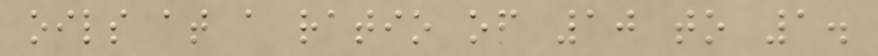oils at a ratio of 10 to 1.
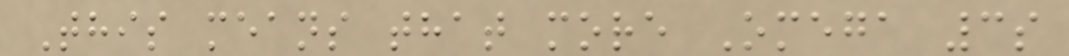This means that more Omega 3s
